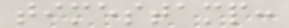timestamp:
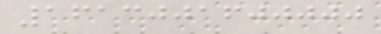1613001600000
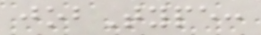jobType:
